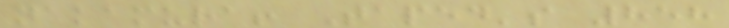nakamura! Taped's 858
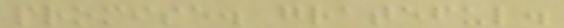promise. grateful.
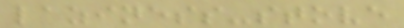laziness-stove
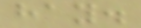hay.
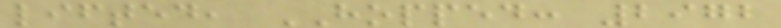lifted, HOPPED: 2972
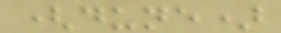(dune)
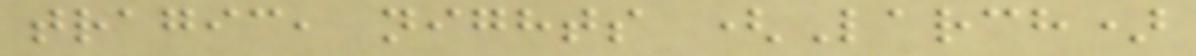tragic, nights (Larch)
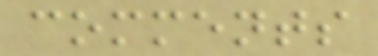comments
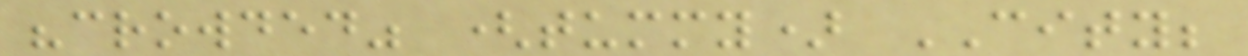"crowded" (tummy) CITY;
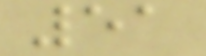51
